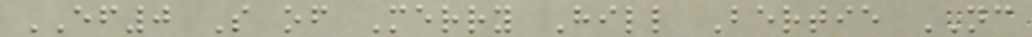EF0 S of Merry Hill Bertie NC
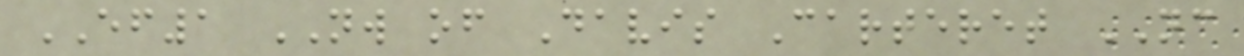EF1 NW of Davis Carteret NC
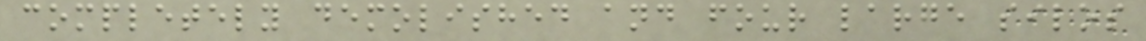completely demolished and four large silos
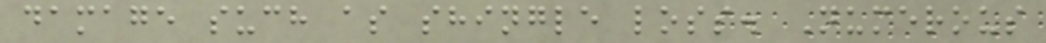damage such as shingle loss. Numerous
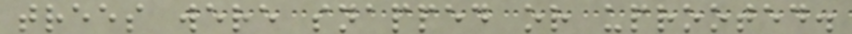trees were snapped or uprooted.
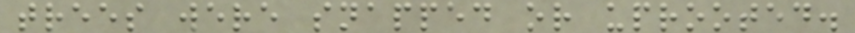trees were snapped or uprooted.
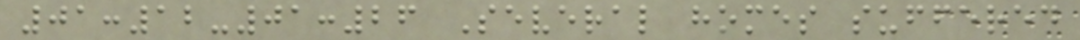01:12-01:26 Several homes suffered
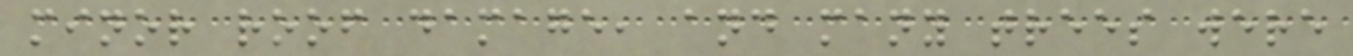minor roof damage, and many trees were
